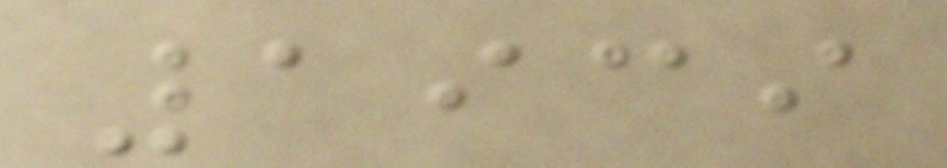1939
